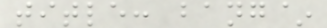title: bang~
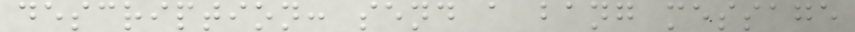description: send a bang message
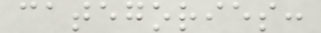categories:
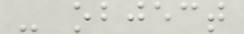- object
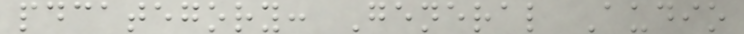pdcategory: General Audio
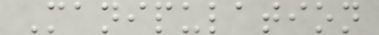Manipulation
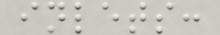inlets:
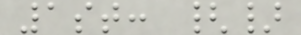1st: {}
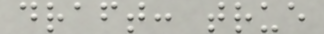draft: true
